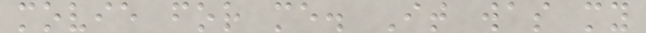movie for me. It was my
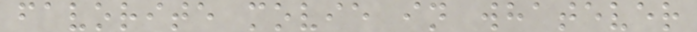favorite movie in whatever
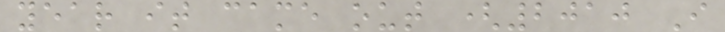year it came out (2010 I
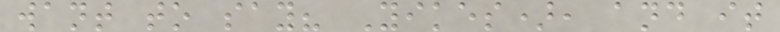want to say? Yikes), and it
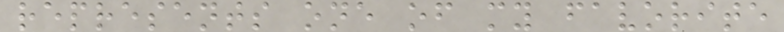represents one of my favorite
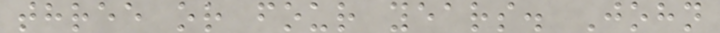three or four years. John
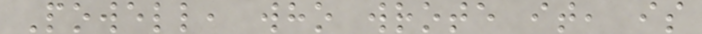Powell, who wrote it, is
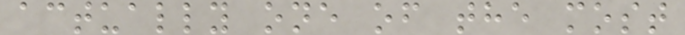actually one of the most
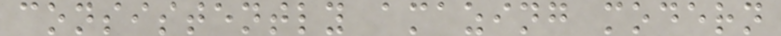consistently amazing modern
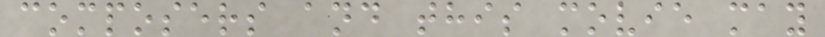composers and this movie may
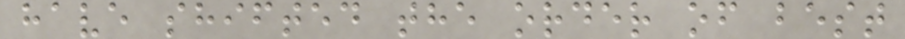have shifted the order of best
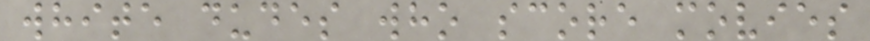white dudes who score movies
